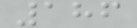186
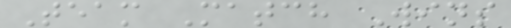Team Match Wins
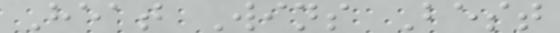Heat Wins Best
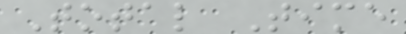Total Time
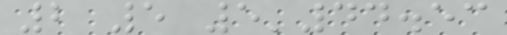2 5 5'44.53
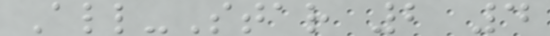All-Star 2 4
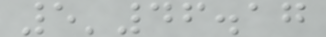5'46.17
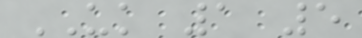UK 1 5
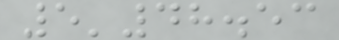5'48.53
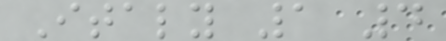Italy 1 4
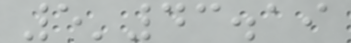5'43.19
